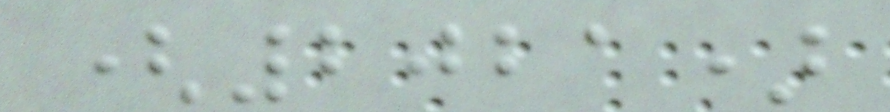(2021)
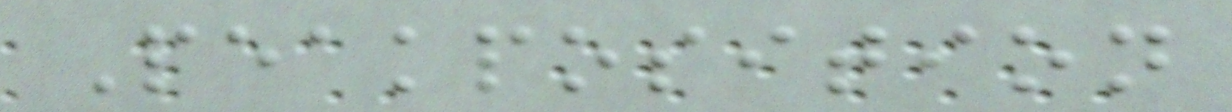Peakposition
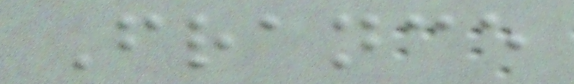France
